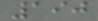190
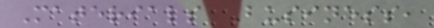Materials Business,
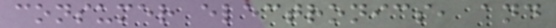consumer electronics, and
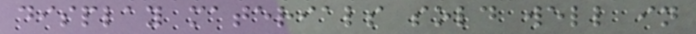display materials sold well in
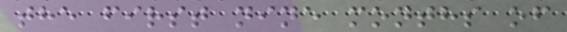the first nine months of
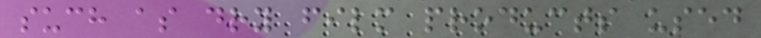such as dry film products used
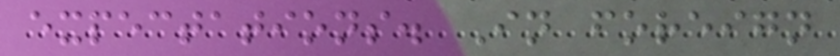expectations. In foreign
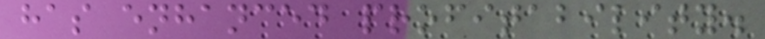has enhanced profitability.
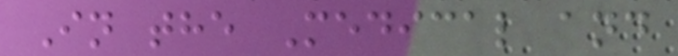In the Medical and
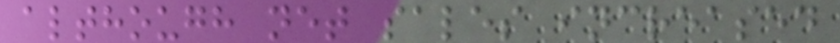although net sales increased
